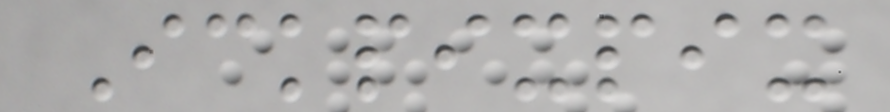Ickpixpix
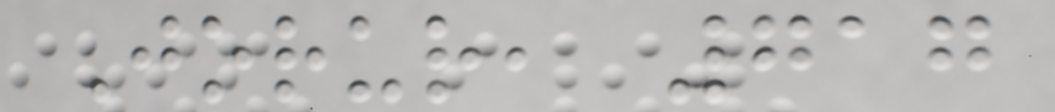Jorur, 717
